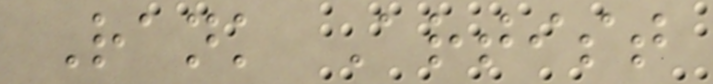Rank Artist
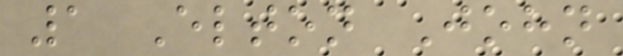1 Elton John
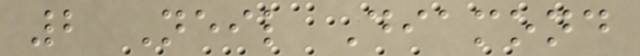2 Neil Diamond
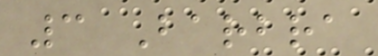3 Barbra
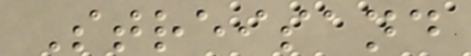Streisand
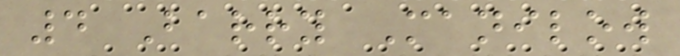4 Barry Manilow
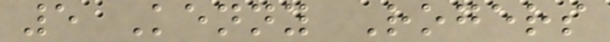5 Kenny Rogers
